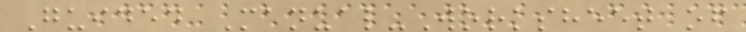Guided Manual-Worksheet of
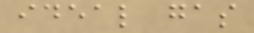ideal gas
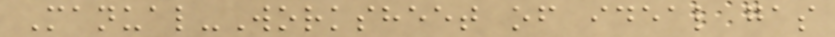Manual-Worksheet of ideal gas
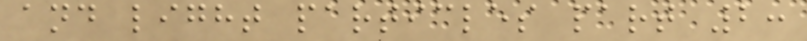and light particles part 2:
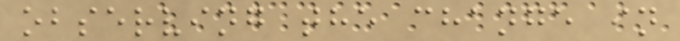observing the change in
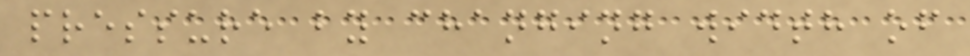pressure by changing width of
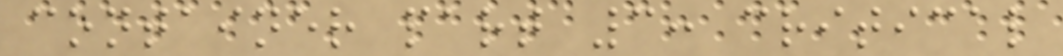container part 3: critical
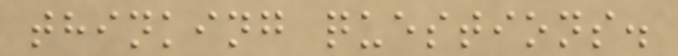thinking questions.
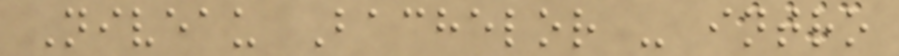Niveau Bachelor - intro
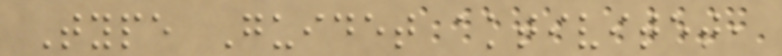Type Guidet aktivitet,
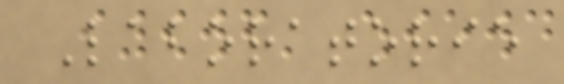Laboratorie
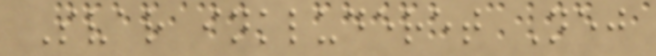Svar inkluderet Nej
